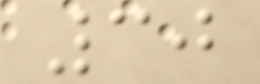30
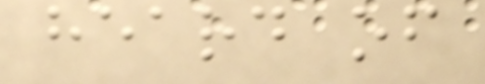heard of
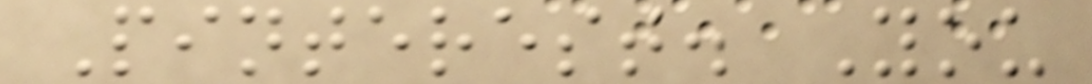Pinterest. You
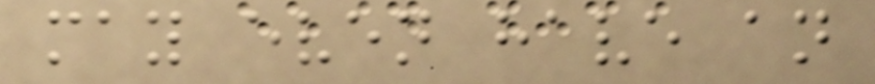may even have an
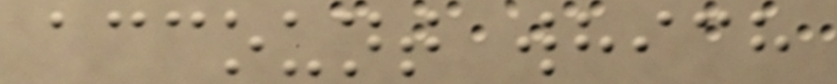account which
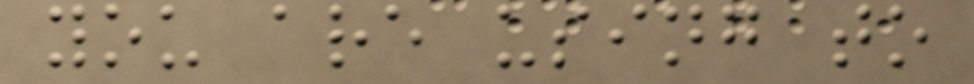you are using to
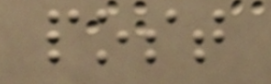post
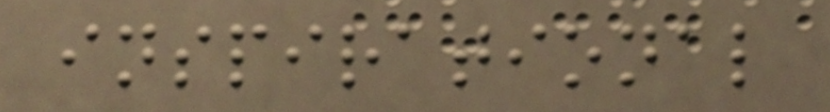inspirational
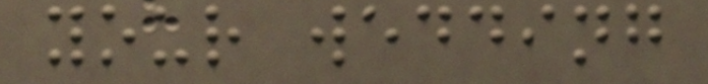your wedding
